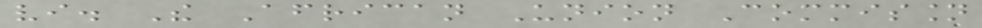vi. The African Union Commission
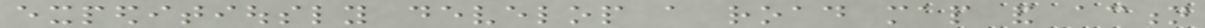expeditiously develop a road map and action
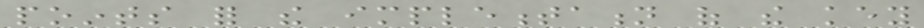points for the implementation of the key
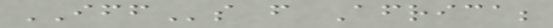IFFs from Africa;
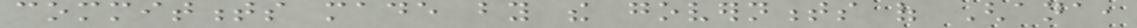commitments made by the governments of Ghana,
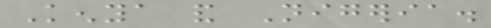Kenya and Nigeria.
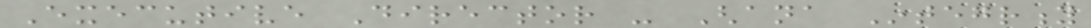Executive Director - Ghana Integrity
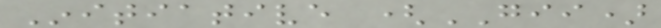Initiative (GII)
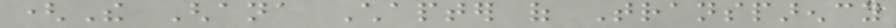(The Ghana Chapter of Transparency
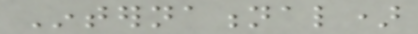International)
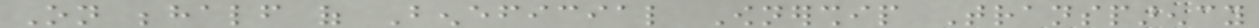On behalf of Beneficial Ownership Transparency
